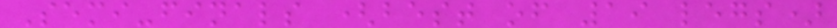Semi-finals (best of 19 legs)
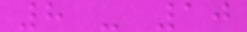8 - 10
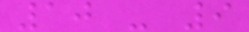10 - 9
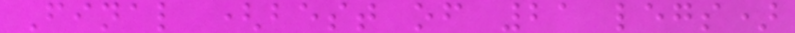Final (best of 21 legs)
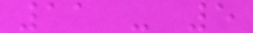11 - 5
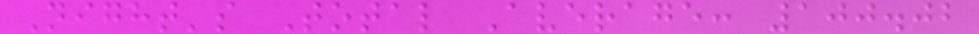Night's Total Average: 100.02
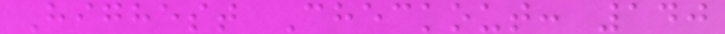Highest Checkout: 140
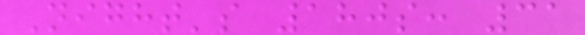Night's 180s: 31
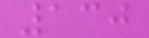130
